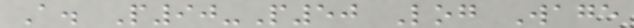A. P90-P50 Log Wage
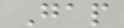Gap
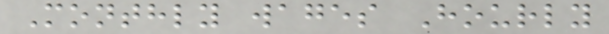Monthly wages Hourly
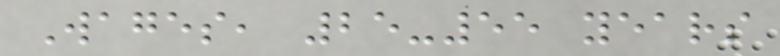Wages, 25-55 years
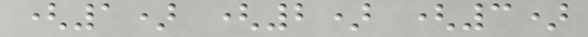(1) (2) (3)
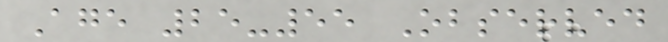Age 25-55 Observed
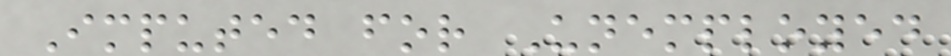Imputed for Unemployed
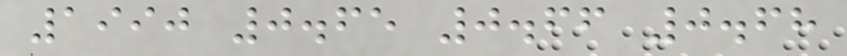1990 0.65 0.66 0.68
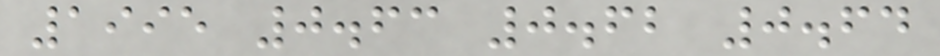1995 0.63 0.62 0.64
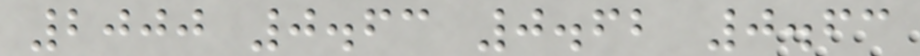2000 0.63 0.62 0.63
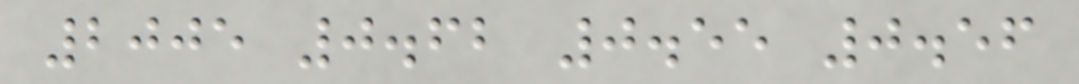2005 0.62 0.55 0.56
